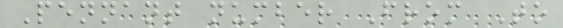Pennant number From To
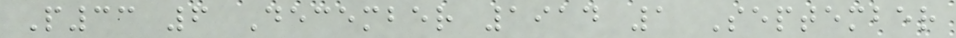P33 6 December 1914 1 September
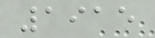1915
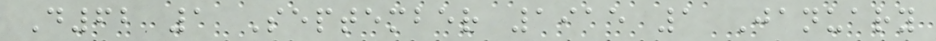D62 1 September 1915 1 January
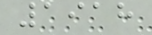1918
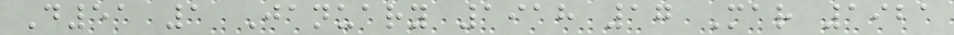D51 1 January 1918 17 Mar 1921
